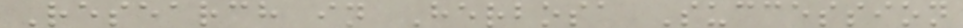Research in Herbosa Succession
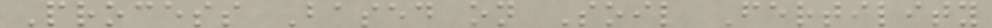Process Based on Soil Fertility
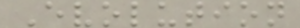Evolution
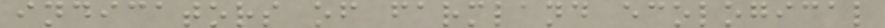indicators of farmland ecological
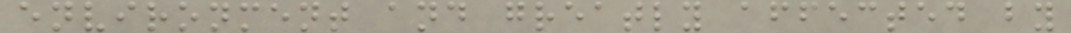environment and greatly affected by
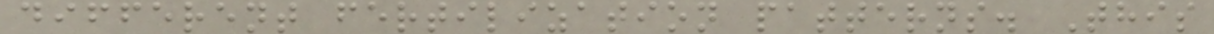different fertilization patterns. This
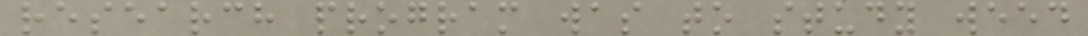research program was to study weed
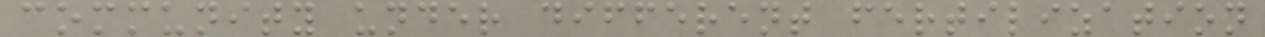community under different fertilization
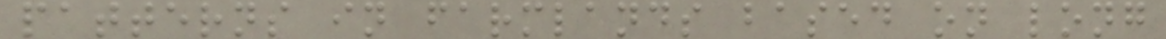patterns in farmlands based on long
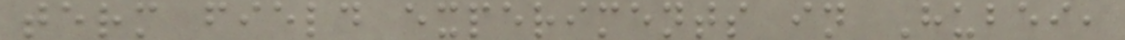term field experiments in Hubei,
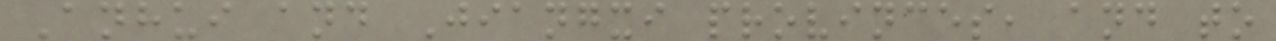Anhui and Jiangxi provinces, and to
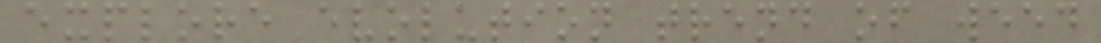explore evolution trend of weed
